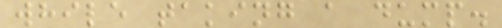while taking a dump.
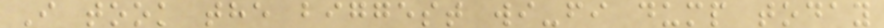I took the biggest wi-fi dump today
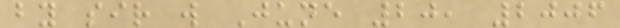by sir w June 20, 2006
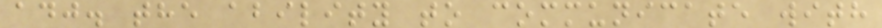adj. the ability to communicate with
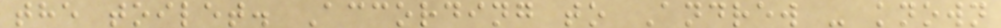the toilet. According to Andrew - known
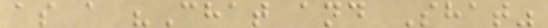as a "Chat and Shat"
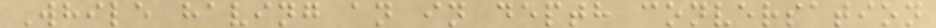While having an in depth conversation
